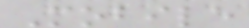Mobile
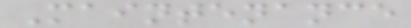Maintenance
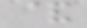&
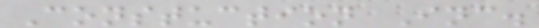Constuction Inc.
